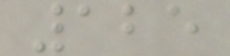125
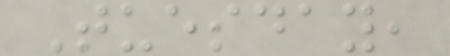Tuesday,
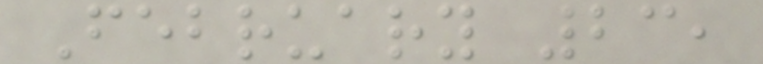February 23,
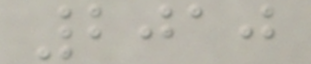2010
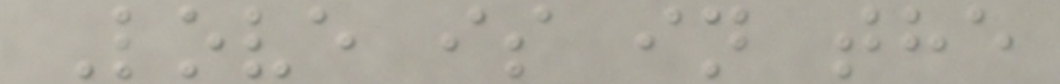Love is in the
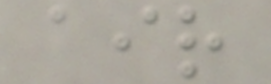air
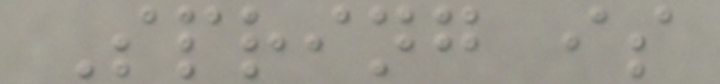Spring is
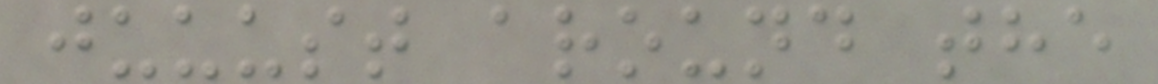juuust around the
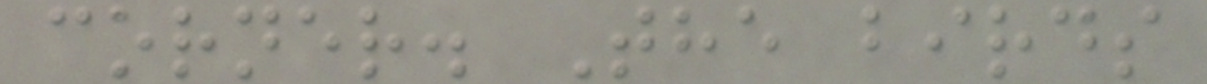corner. The birds
